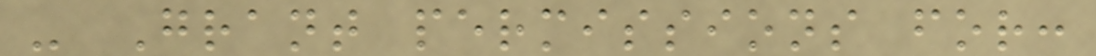- Grant permissions for:
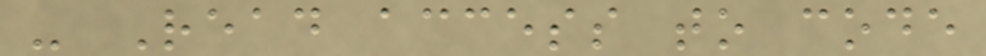- Read access to code
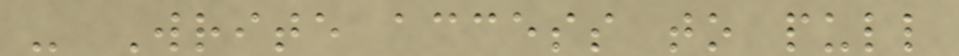- Write access to pull
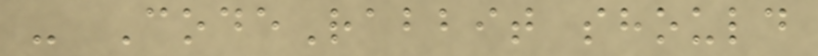- CodeRabbit should
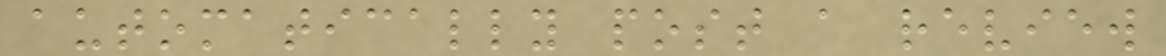automatically post a review
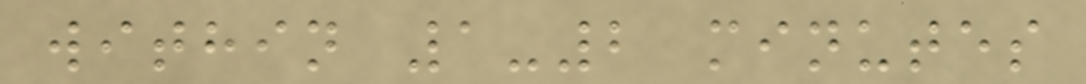within 1-2 minutes
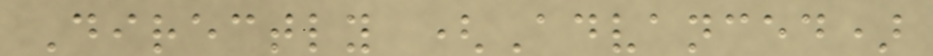Directly (Advanced)
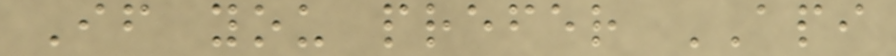If you prefer API
